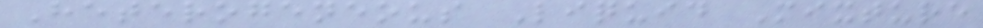Heterogeneous Liquid Mixture
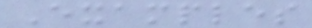Examples
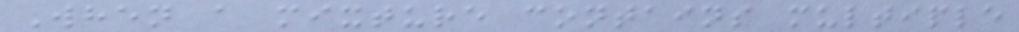When a mixture contains multiple
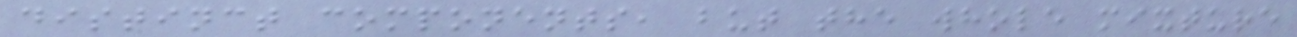distinct components, but the whole mixture
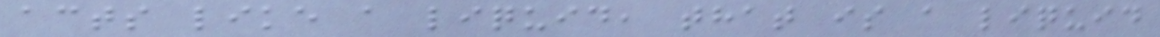acts like a liquid, that is a liquid
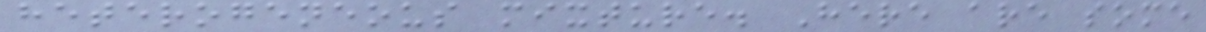heterogeneous mixture. Here are some
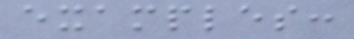examples:
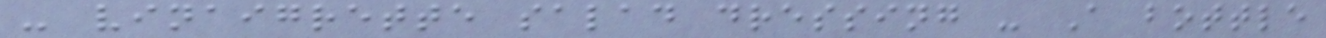- vinaigrette salad dressing - A bottle
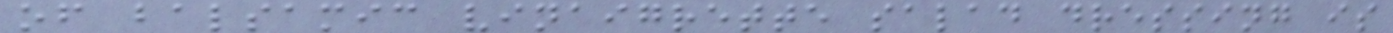of balsamic vinaigrette salad dressing is
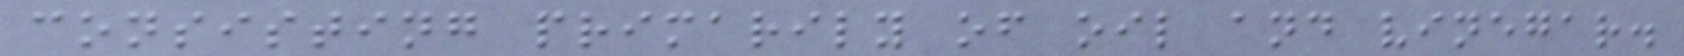consisting primarily of oil and vinegar.
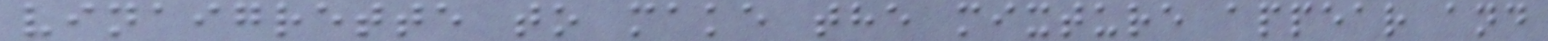vinaigrette to make the mixture appear and
